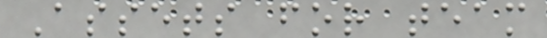Assets for team
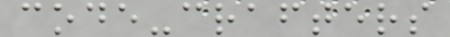code-crafters
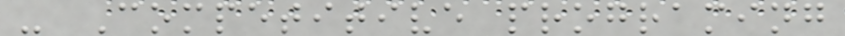- Competitive programing
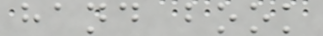hand book
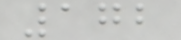172
